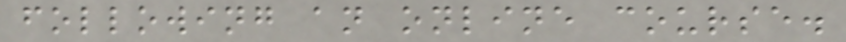following an online course.
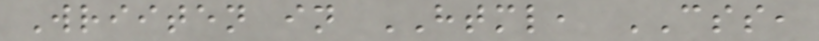Wriiten in HTML, CSS,
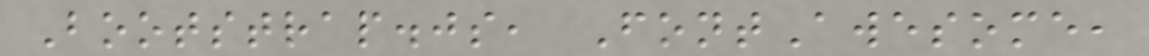Bootstrap.js, FontAwesome,
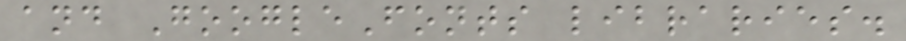and GoogleFonts libraries.
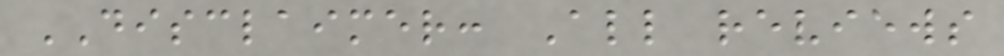DISCLAIMER: All reviews
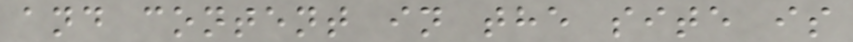and content in the site is
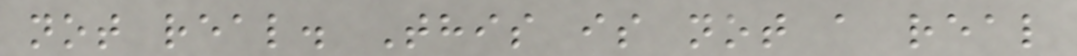not real. This is not a real
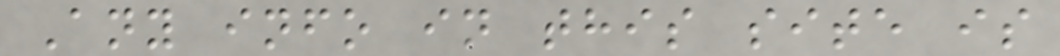Any info in this site is
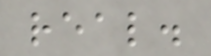real.
